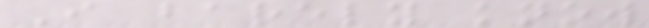I barely know
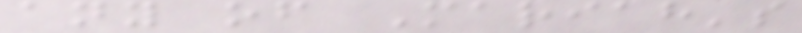any of Mariah's
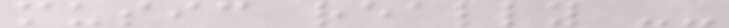music really --
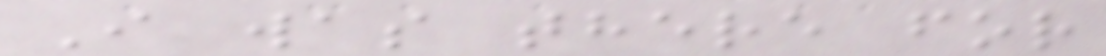I was there for
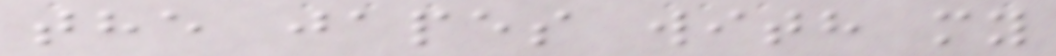the japes with my
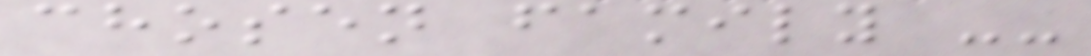chosen family --
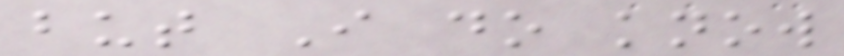but I do know
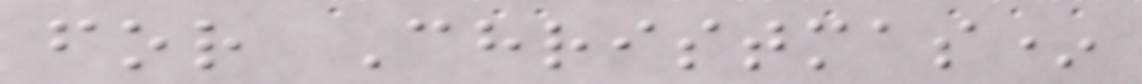for Christmas*
